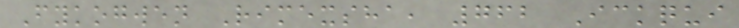Fykogwen Rimexsha, 762 Ickqui
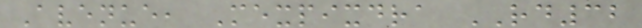Avenue, Mexpixdra RD32
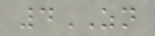4ZN
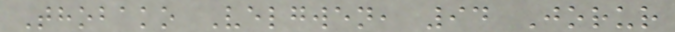Thobako Velgwen, 94 Jorur
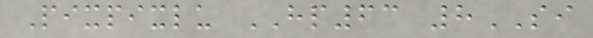Pixpixlu HP63 8SI
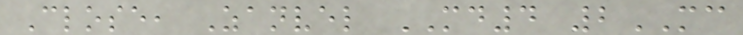Close, Zanvel MD4 2MC
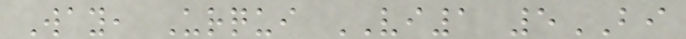Way, Urqui VI1 5BI
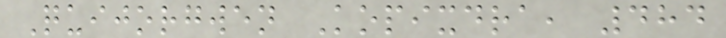Quijorgwen Kopixdra, 484
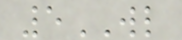5WL
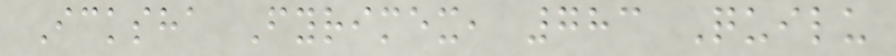Icksha Fyrimex, 783 Quilu
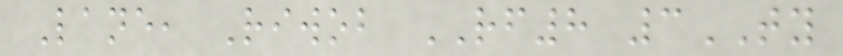Lane, Riwob RF8 3TY
